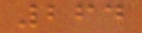264
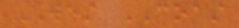WEST COAST
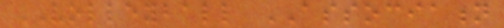VOLLEYBALL ASSOCIATION
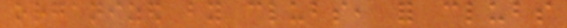organized by clubs, for clubs
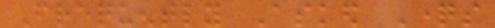Frequently Asked Questions
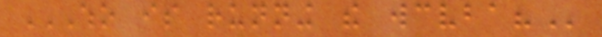WHO IS RUNNING THE WCVBA?
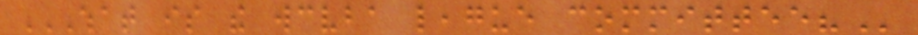WHAT IS THE WCVBA LEAGUE COMMITTEE?
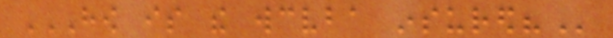HOW IS THE WCVBA INSURED?
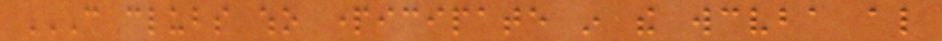CAN CLUBS WHO PARTICIPATE IN THE WCVBA ALSO
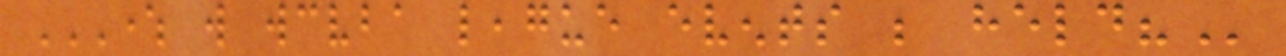WHERE WILL WCVBA LEAGUE EVENTS BE HELD?
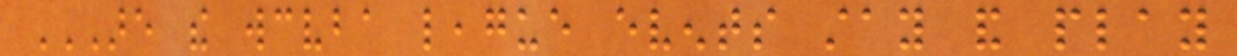ARE THE WCVBA LEAGUE EVENTS STAY AND PLAY
